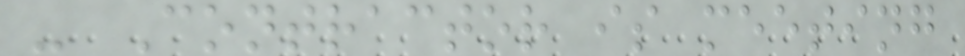- Contractor is meeting
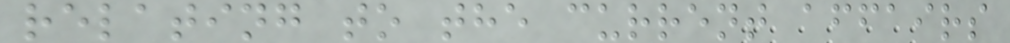relating to the current affairs
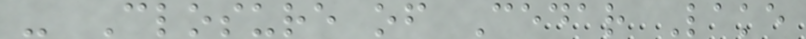- Closure of Cedar Lake
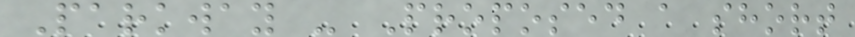Parkway - Proposed a short
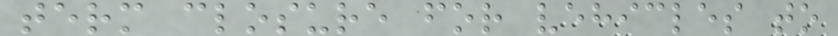term closure for vehicles to
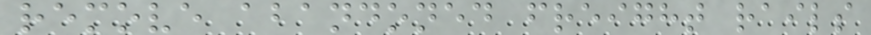remove abandoned freight rails
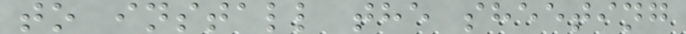to install the sheeting
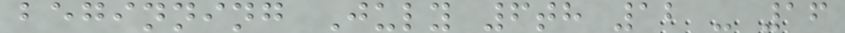beginning July 6th 12 - 16
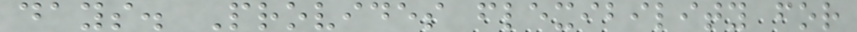days. Provides flexibility for
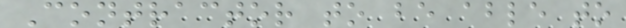Contractor to be able to
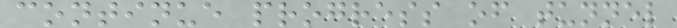continue progress of tunnel
